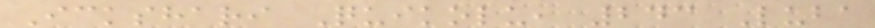Ickshari Quikolu, 243 Luba
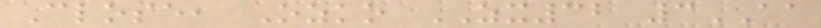Close, Ozko ZX32 3AA
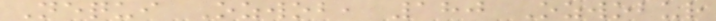Nequi Ozwob, 180 Ozwobur
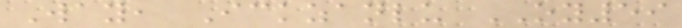Way, Ickzanlu OY59
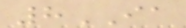8IA
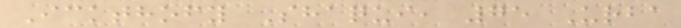Ickthofy Shaqui, 75 Urba
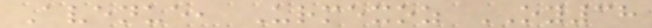Avenue, Urmexoz OY38
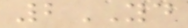2YD
